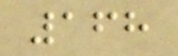168
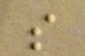s
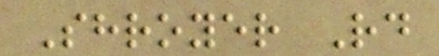Shroyer Rd
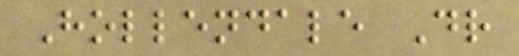Hollendale Dr
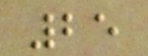25
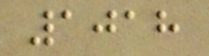1018
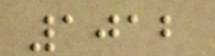1012
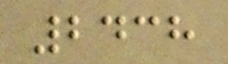2438
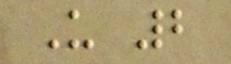U 2
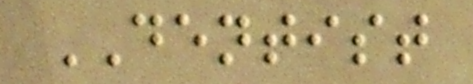DENTIST
